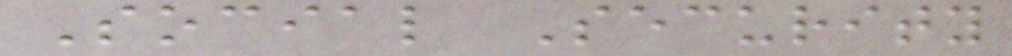Social Security
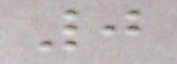0
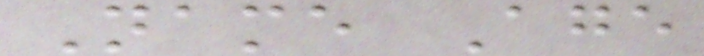Name Age
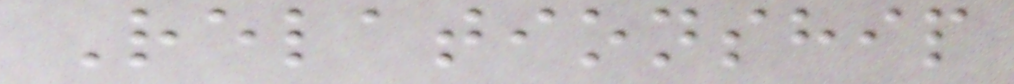Relationship
